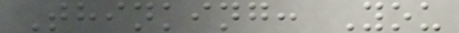Thinking: You
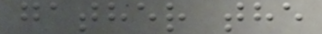gather the
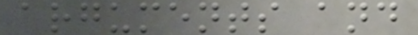arguments and
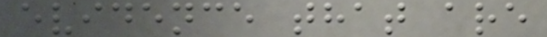evidence that are
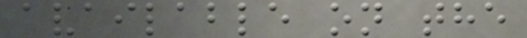available on the
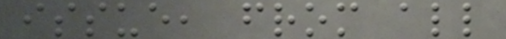issue, from all
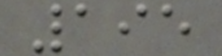195
